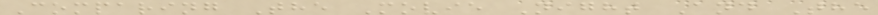Comparing The Movie Night And The
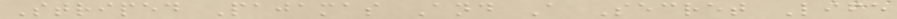Striped Pajamas And A Secret Life
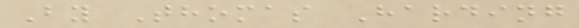By Thomas Harding
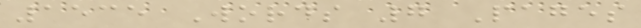1535 Words 7 Pages
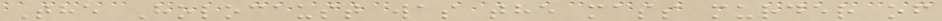The Holocaust was the mass murder of
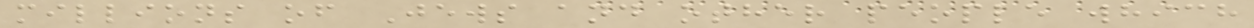millions of Jews and other people which
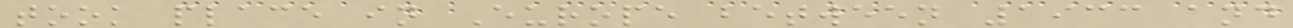took place in Europe between 1933 and
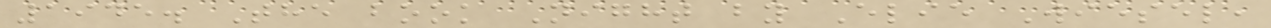1945. The book Night by Elie Wiesel,
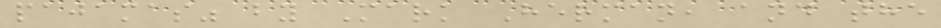pajamas" by Mark Herman, and the
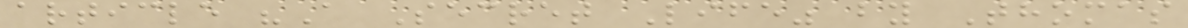article "A Secret Life" by Thomas
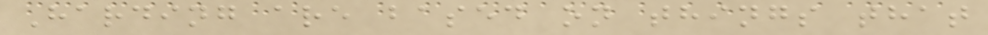Harding are based on things that
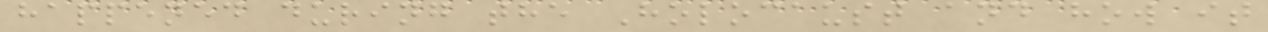happened during the Holocaust and how it
